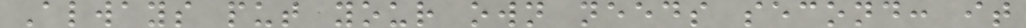Always put your own needs second: it
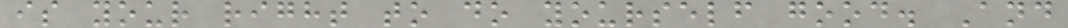is your right to do yourself good. And
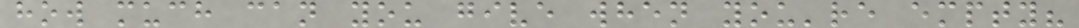how much can you give when you're empty?
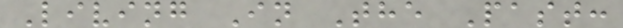Living In The Past:
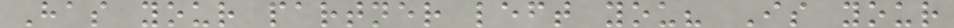Has your partner left you? Is your
